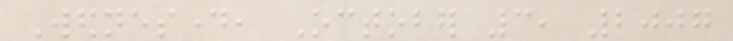Wednesday, October 3, 2007
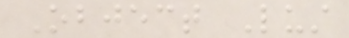Object Lust
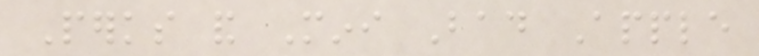Perks and Mini Bad Apple
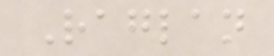Raglan
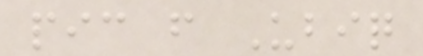pic from Ubiq
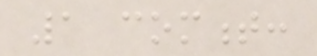1 comment:
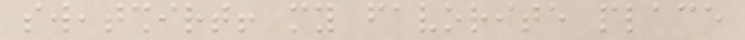sweatshirt! my favorite place
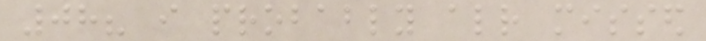08? i probably already missed
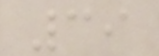39
